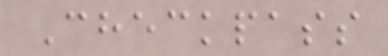Checkpass
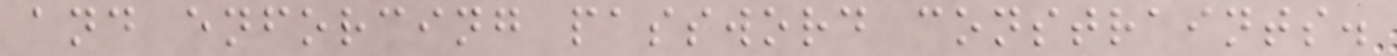and enforcing password constraints.
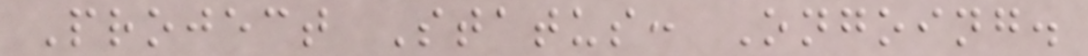Project Status: Ongoing.
